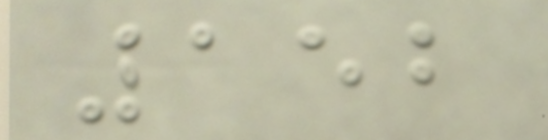152
